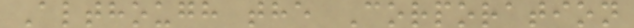Although the Corporation
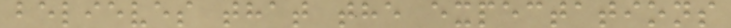believes that the expectations
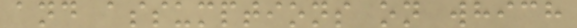and assumptions on which
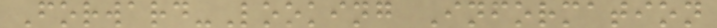Forward-Looking Information
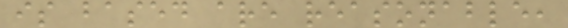is based are reasonable,
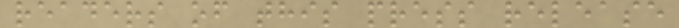readers of this press release
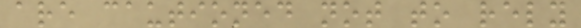are cautioned not to rely
